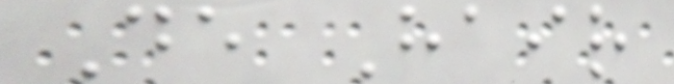De Hair
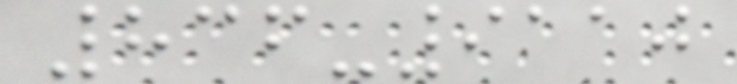836-9110
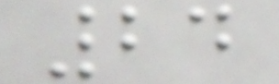24
